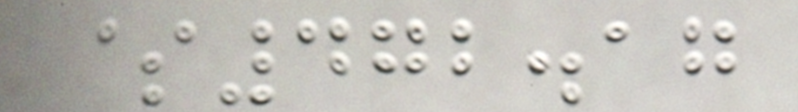$472.17
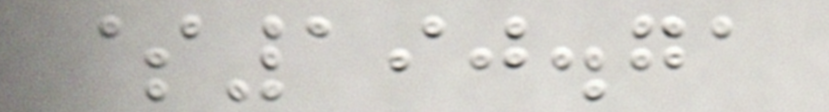$190.71
